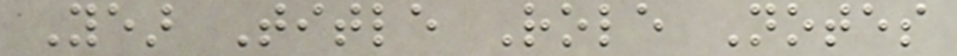Year Title Role Notes
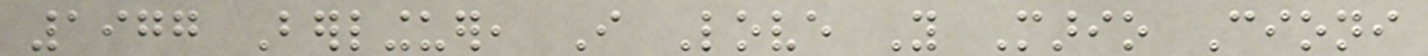1977 Berlinguer, I Love You Mario Cioni
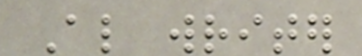Also writer
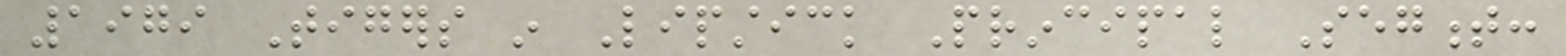1979 Tigers in Lipstick Principal Segment:
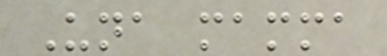Una mamma
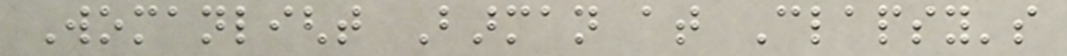Womanlight Barman at Clapsy's
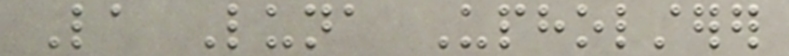La Luna Upholsterer
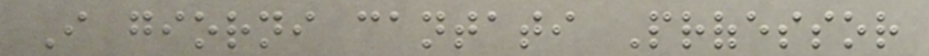I giorni cantati Professor
